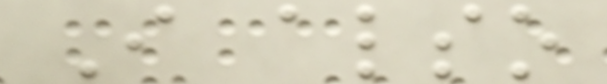I also
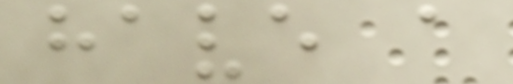have a
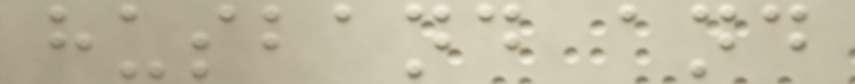husband and
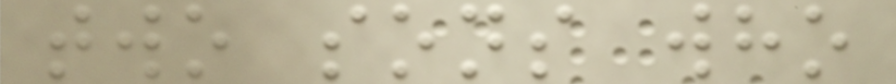two sons who
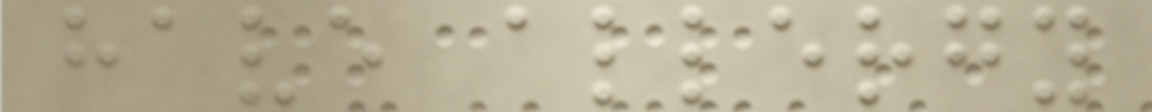have allergy
